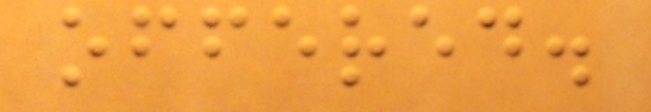offered.
